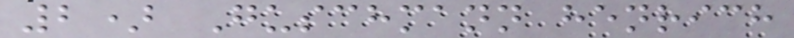2) Guschmann henrich
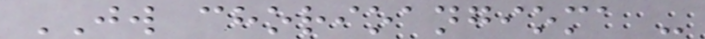JW chorioangioma -
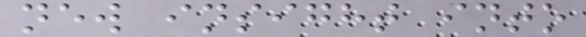new insight into
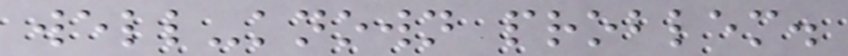well-known problem.
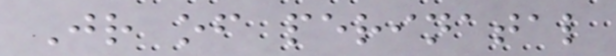Jr of perinatal
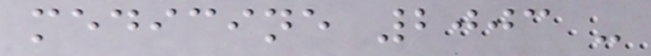medicine 2003 -
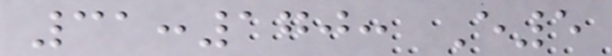31:170: E5
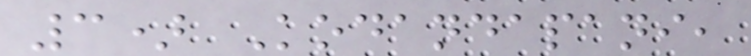3) Kodandapani,
